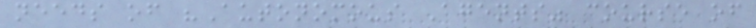needs of "Autonomous Agents" course of
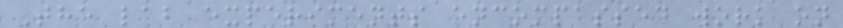The lab experiments encompassed work on
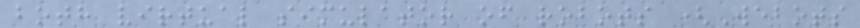both virtual simulator of robots (Webots
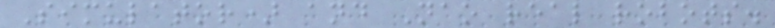Simulator) and Nao real robots.
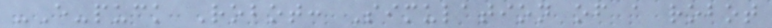-E-puck Robot: Simulation of a robot
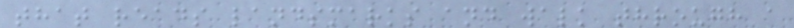that reads landsmarks and walk through a
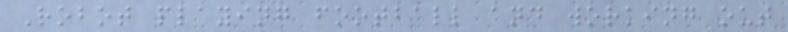Robot playing football and working out
